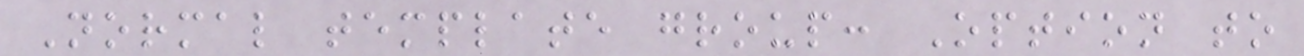Normal template group: Option to
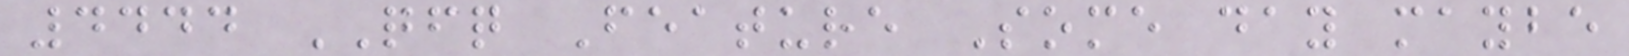4444 QFQ Feature Some day maybe
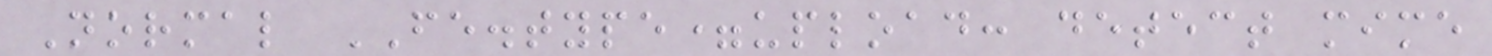Normal FE.type=upload: detect mime
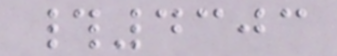#4303
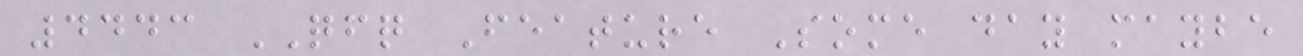4443 QFQ Feature Some day maybe
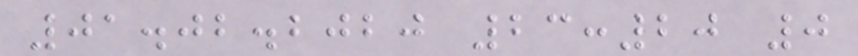01.02.2020 23:20 0
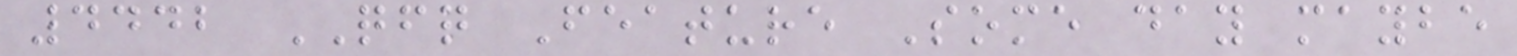4442 QFQ Feature Some day maybe
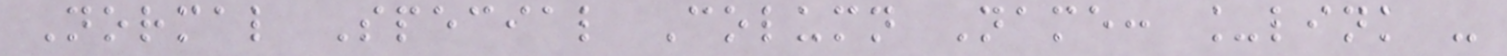Normal Special Column Name: _link -
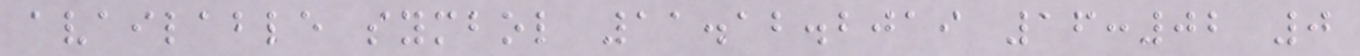available symbol 11.12.2019 16:02 0
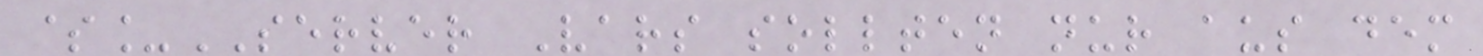$_SERVER Vars sollten nur aus dem
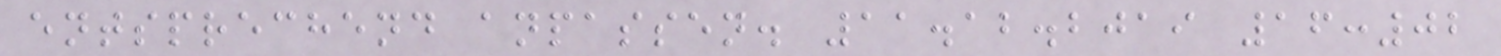entsprechend anpassen. 11.12.2019 16:02
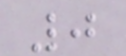0
